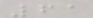61
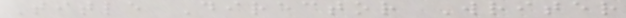Title Director Writer
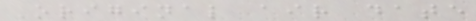Original air date
